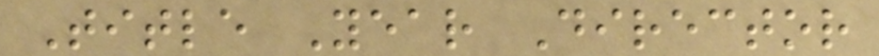Title Year Director
